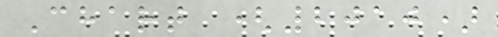Chart (2010)
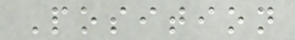Position
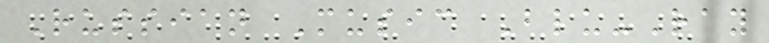Russian Music Blu-Ray
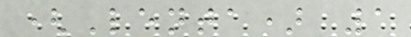(Lenta) 1
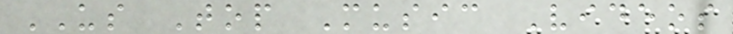US Top Music Videos
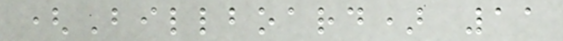(Billboard) 11
